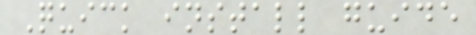Quick install guide
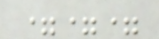===
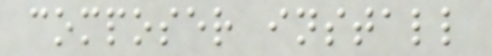composer install
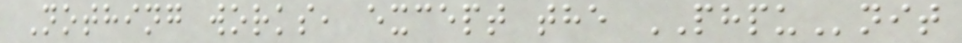Nothing works, except the PHPUnit
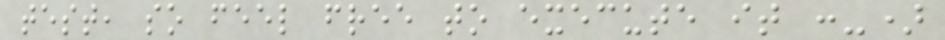test, so feel free to execute it :-)
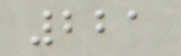221
